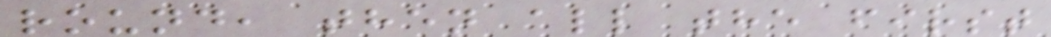round, then all the first
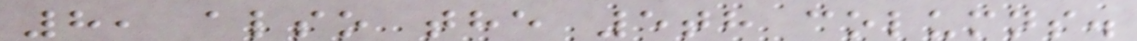8, also the 5th columns.
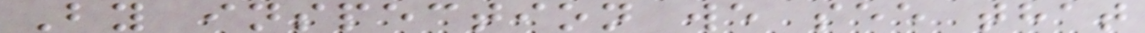By inspection we see that
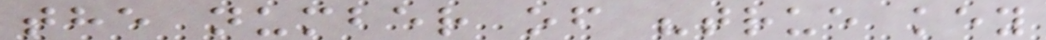the number of "true key
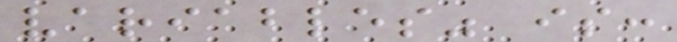variables" is:
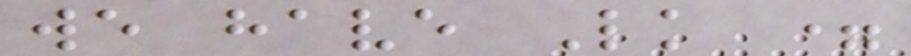we have Lk =
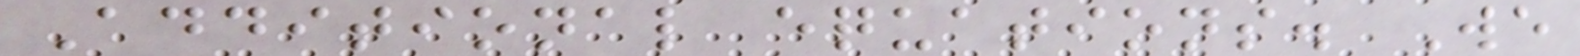Additional equations. We
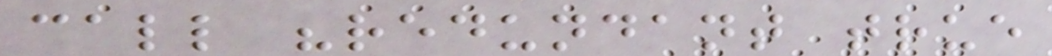call "redundant true
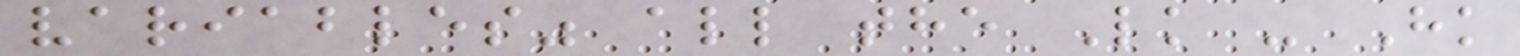variables" all the Lk - Hk
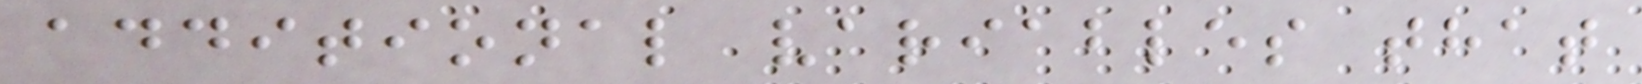additional variables that
